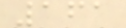161
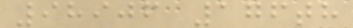98906 176th
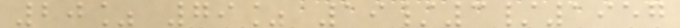20% 79% 19/3/1957
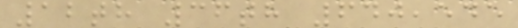12th 36th 640,545
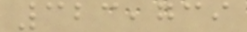323,739
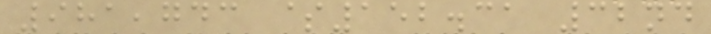981,743 $152.31 32nd
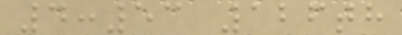4:53 126th
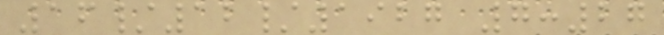16/12/1927 7:27
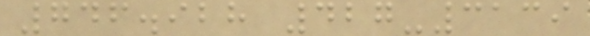746.928 427-3139
